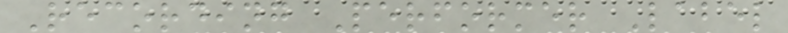Recording Performer Label
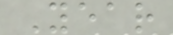Year
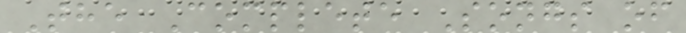The Complete Songs of
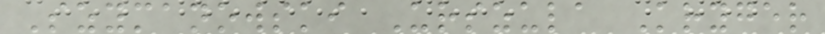Szymanowski Urszula Kryger
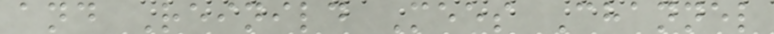and Reinild Mees Channel
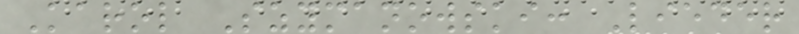Karol Szymanowski: Lieder
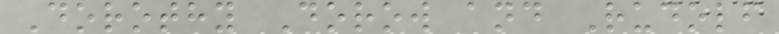Dorothy Dorow and Rudolf
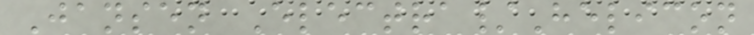Jansen Electra/Helicon
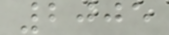2005
